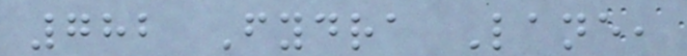782 Fydra Lane,
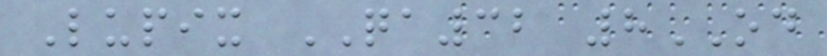Lupix QA32 8OD
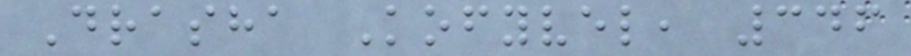Drasha Kofyvel, 346
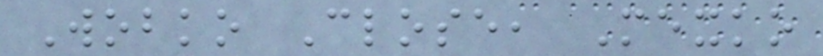Wobko Close, Mexko
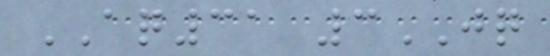AQ31 3JQ
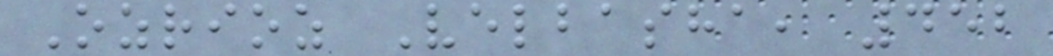Ozrioz Velbasha, 452
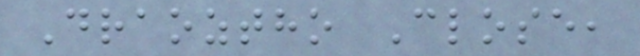Draoztho Close,
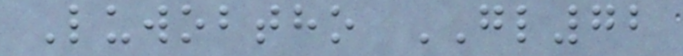Luwobtho GL72
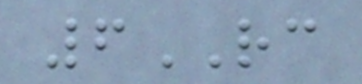6RC
